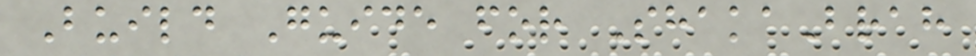Build Guide for ShakaBrah
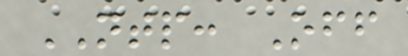NTP: Off
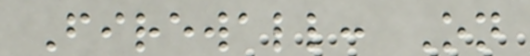Firewall: On
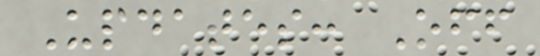Updates: Off
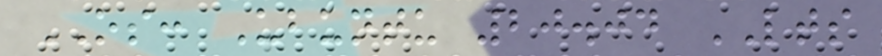OS: Ubuntu 20.04 LTS
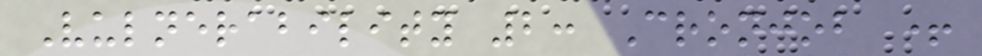Vulnerability 2: Cronjob +
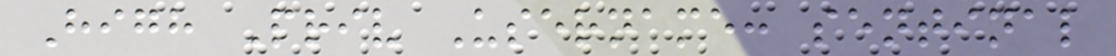High Priv Username: sentinal
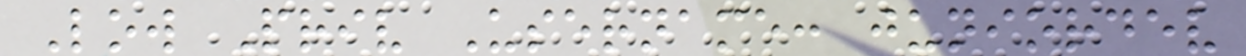Low Priv Username: juniordev
